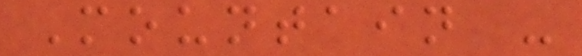Mountain -
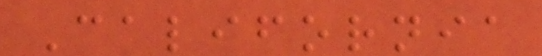California
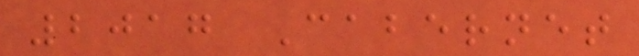2017 Cabernet
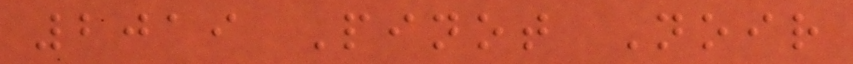2019 Pinot Noir
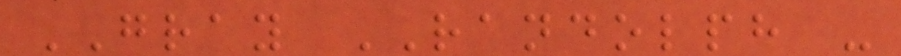GRAY RANDOLPH -
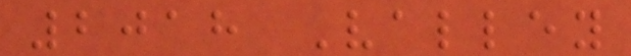2018 Valley
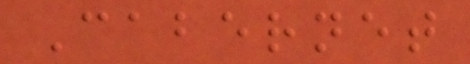Cabernet
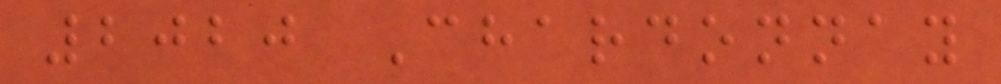2020 Chardonnay
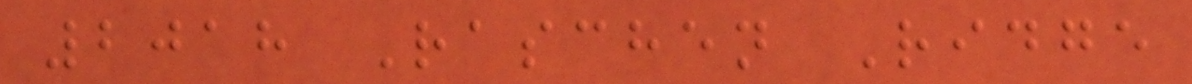2018 Raschen Ridge
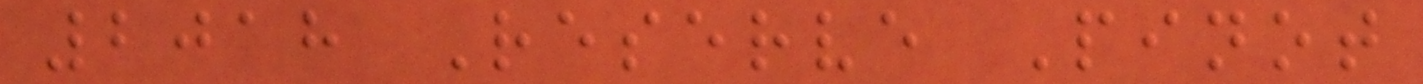2018 Reserve Pinot
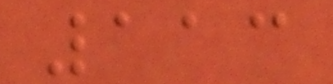113
